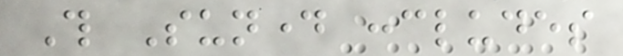This Sunday concludes
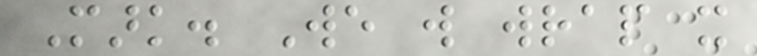Mark. We will wrap it
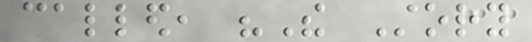called, "The Story
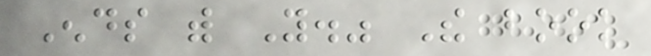Ends with You." The book
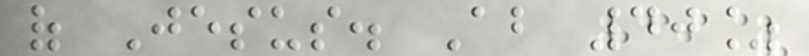of Jesus. About 40%
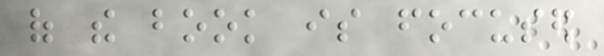of the book is focused
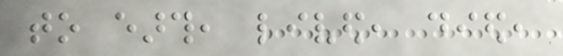to earth, lived, died,
